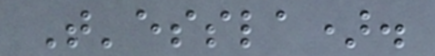T'essla).
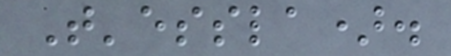T'essla).
